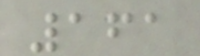161
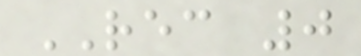REC 0
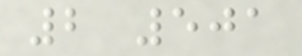2 501
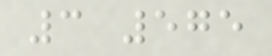3 575
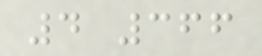4 366
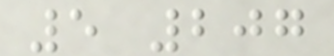5 207
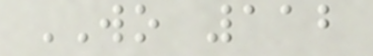WO 112
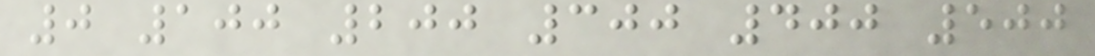0 100 200 300 400 500
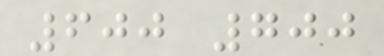600 700
